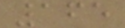165
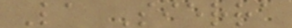La Sierra
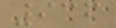936
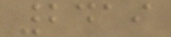2419
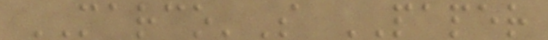MARCO'S PAPER
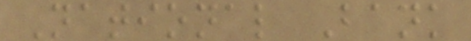National Bank
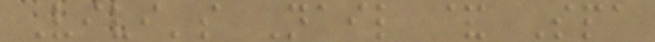Vivi's Nail & Spa
